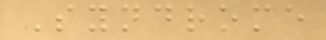Syndrome
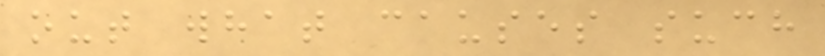out what causes such
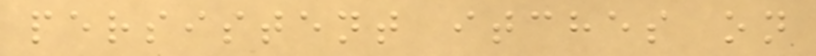persistent itches on
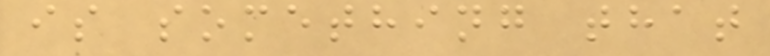is something that
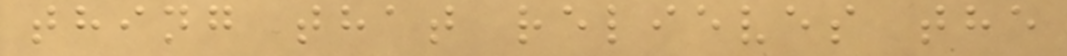thing that relieves the
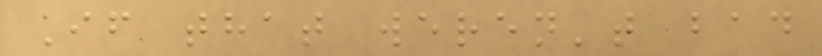If that weren't bad
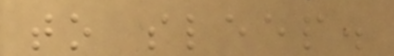to sleep.
